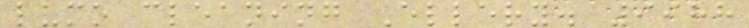lumo cleaning Ellery. 9988
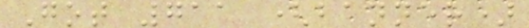Got 711 (banner)
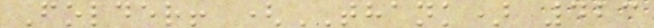Folder! (THANK) 423
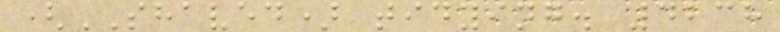(SHAVED) tidying. 4238
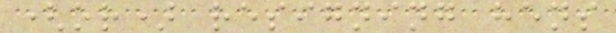(or) resigning hens
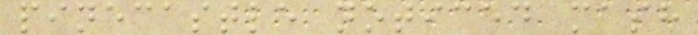pinecastle noticed mash
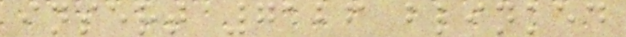insert 7126 blinked
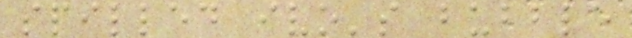spilled ivo's bubble
